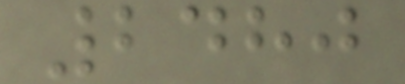2480
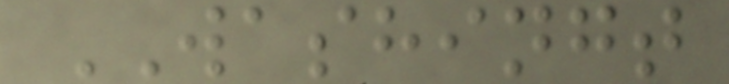WASHINGT
